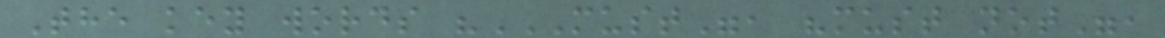The key words "MUST", "MUST NOT",
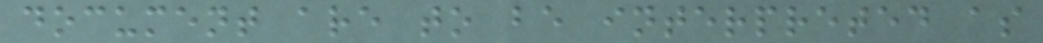document are to be interpreted as
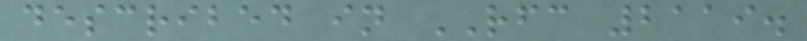described in RFC 2119.
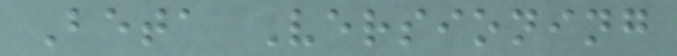Beta Versioning
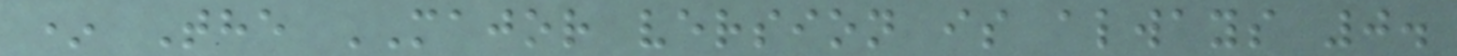* The MAJOR version is always 0.
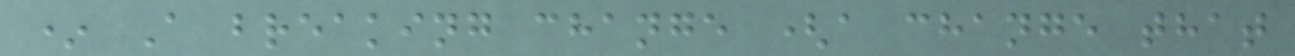* A breaking change (a change that
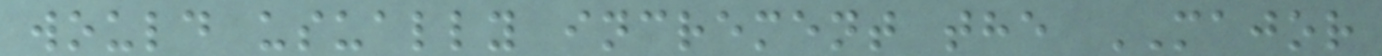would usually increment the MAJOR
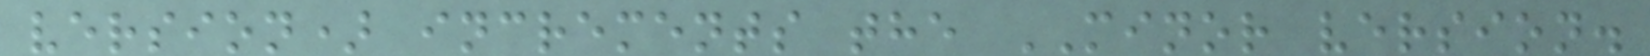version) increments the MINOR version.
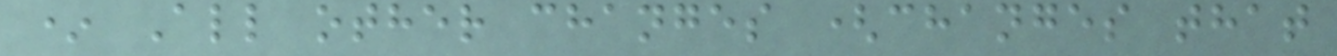* All other changes (changes that
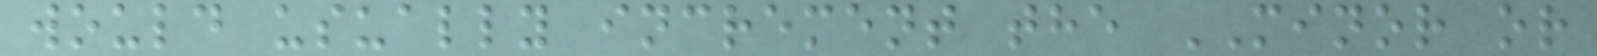would usually increment the MINOR or
